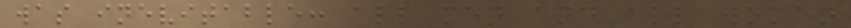was inevitable: all men and all women
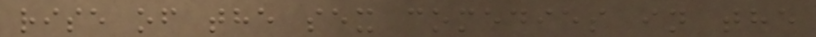rise of the sex comedies in the
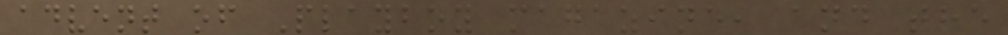advent of Playboy magazine, and the
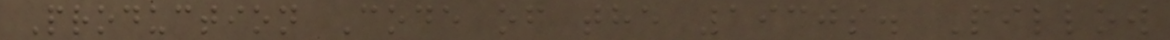Production Code of the 1930s. Pillow
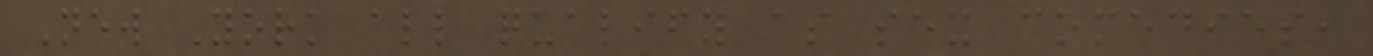New York all qualify as sex comedies,
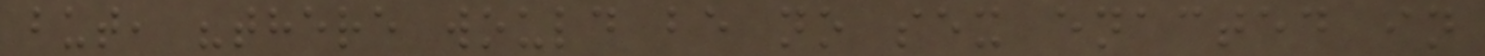but, "there would be no sex enacted in
